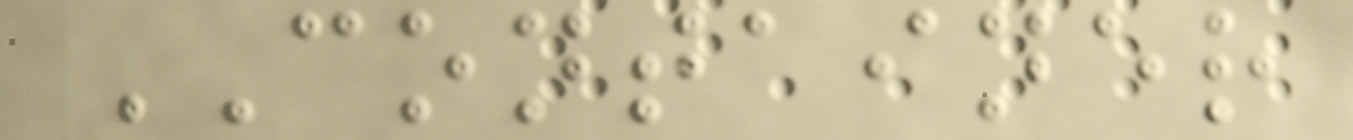CONTAINER
